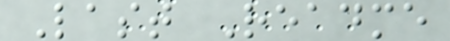Last Readme
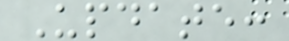Update:
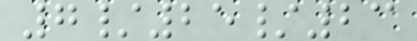7/25/23
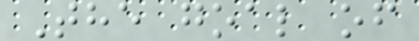The goal of
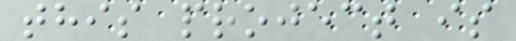this project is
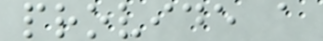provide a
